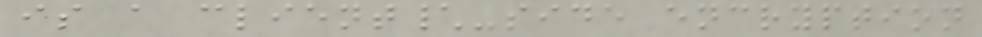is a client\-side encryption
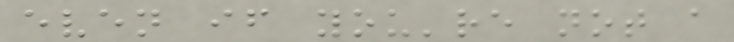even if you're not a
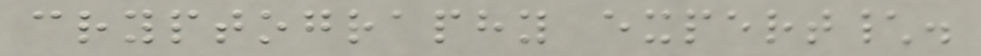cryptography expert\.
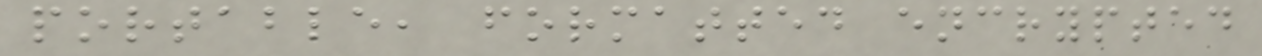portable, formatted encrypted
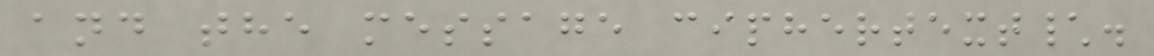and the message ciphertext\.
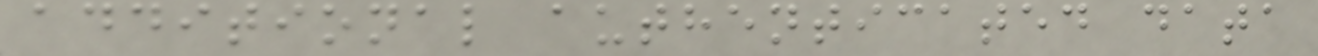additional authenticated data
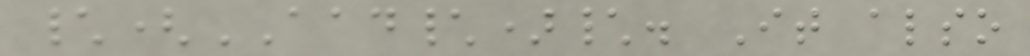\(AAD\)\. It also
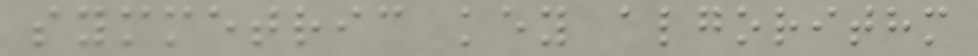symmetric key algorithm
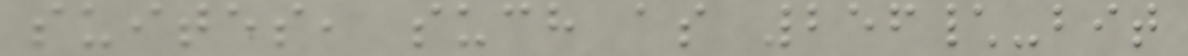suites, such as 256\-bit
